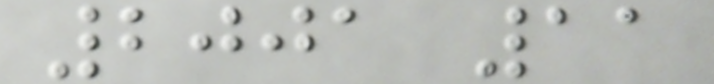2001 11
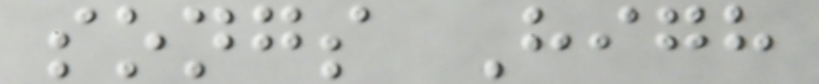songs High
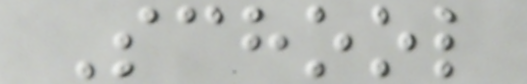School
